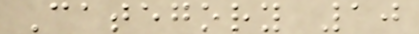Category 10
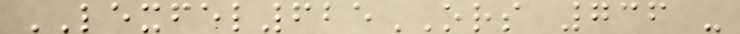LEXFEL625ORS 736 -
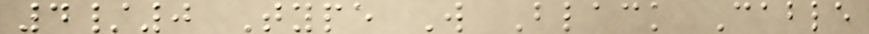4/0 Type W Black Cable
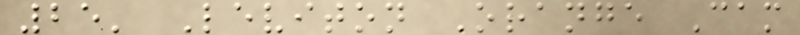25' Leviton Orange Cam
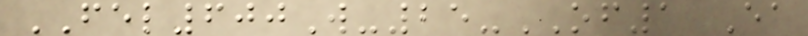FEL600W-25-OF1 Ea
